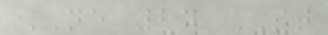NE 24 ST
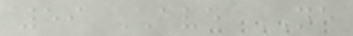59 AVE NE
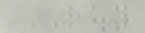RAY
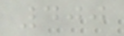400
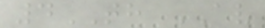4TH AV
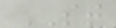ST
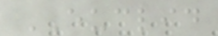EUCLID
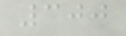300
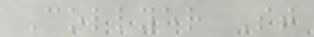Collyer St
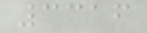3316
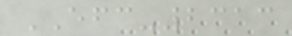EFC-2313
